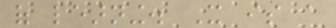of learning. It is a
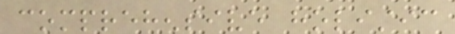comprehensive holistic
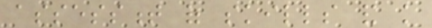assessment of skills and knowledge
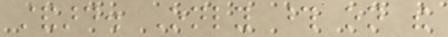standard. Only those on the
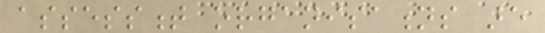assessment organisations are
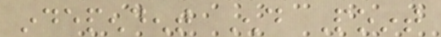independent End Point
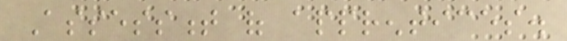Assessment of apprentices.
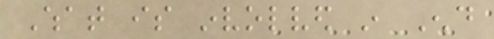What is involved in End
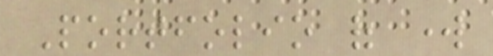Portfolio of work
